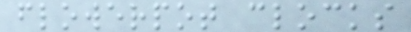flowerpot clocks
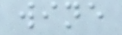wine
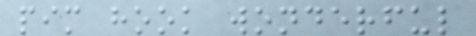pim hook wonderful
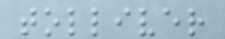tolliver
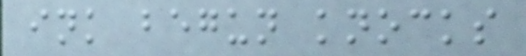ink begun knocks
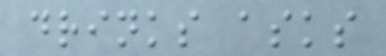drinks asks
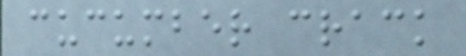cucumber crack
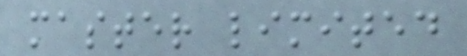master limited
